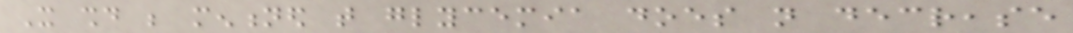It should be mentioned that glycemia does not decrease
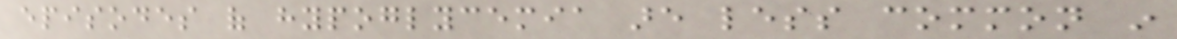episodes of hypoglycemia are less common in
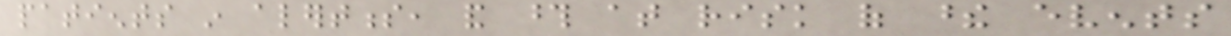patients in alertness, and those at risk of these events
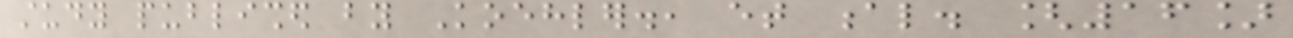study published by Koehler., et al. [16]
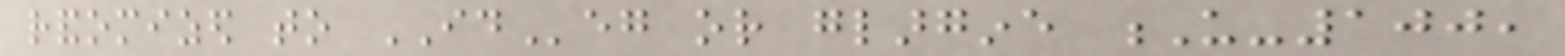randomized to IDeg or glargine U-100,
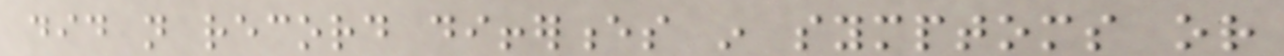did not record differences in symptoms or
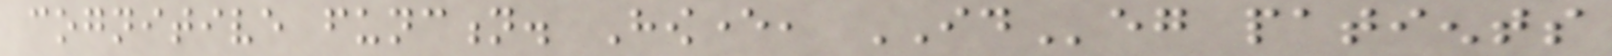cognitive function. However, IDeg patients
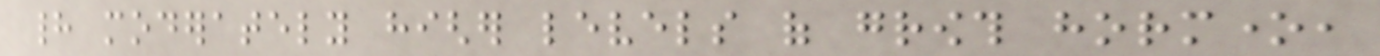had moderately higher levels of growth hormone,
